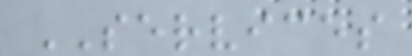SERVICES
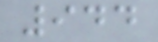944
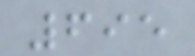695
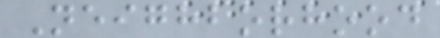Neighborhood
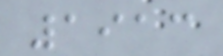1913
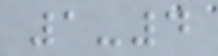1-4
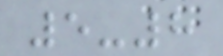5-8
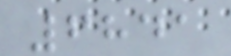6841
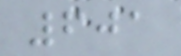601
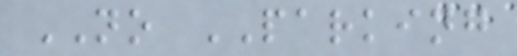NO PARKING
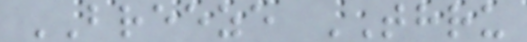BREEZE THRU
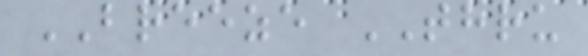BREEZE THRU
